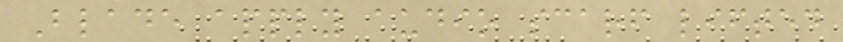Blade apply audio scarf lifted
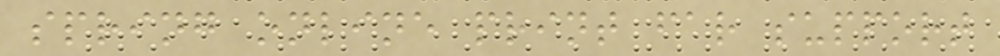spring online print far support
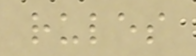rules
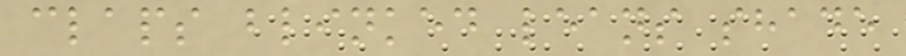claps blinked leans shade
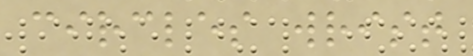circles wrist
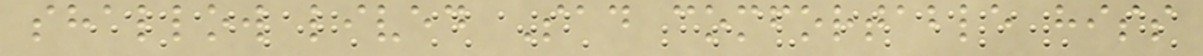shallow lived Sad comfortable hiss
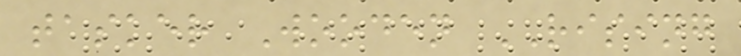tasker Wooden RISING
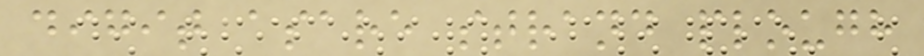digit asare strand plough
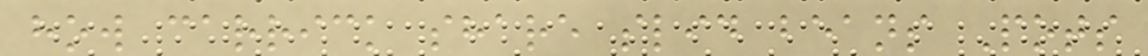how carrick share slid beans Pots
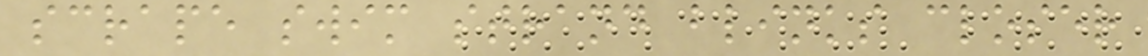scrape swim strand blinks closer
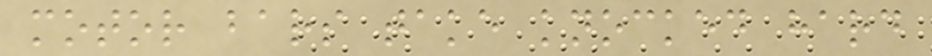motor bars take knocked hard
